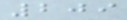209
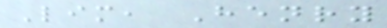Lim, Henry
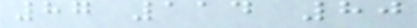87 114 80
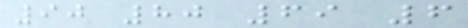90 80 69 6
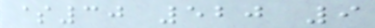$30 520 9
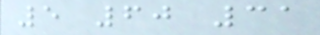5 60 31
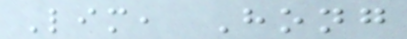Lim, Hong
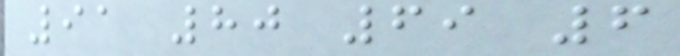91 80 69 6
